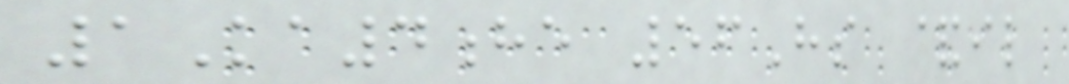1Ka4he 56Hs &il
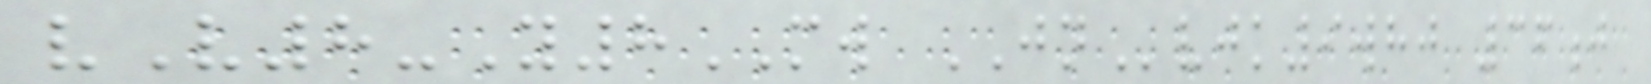vV8-Y8MW JNvjk9whj 36j
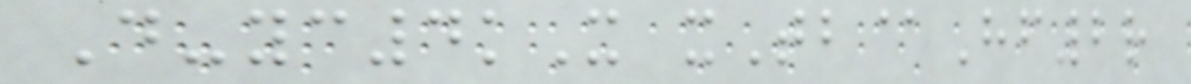D-yc4kX xTb@Hf2r
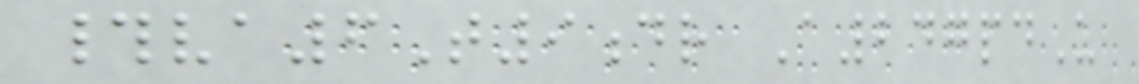#va6T9dr A247pdU
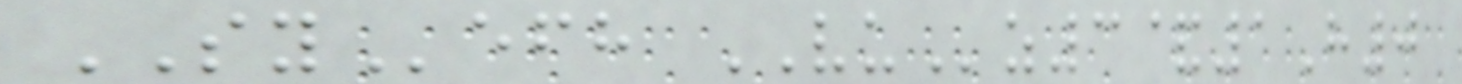SYefh VUz3&1H0
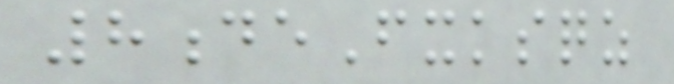8deFxksqz
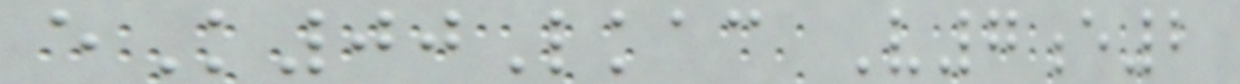eK00Lkac V7e2
